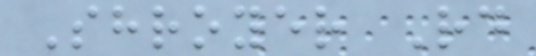Shroyer Rd
